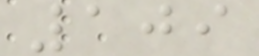109
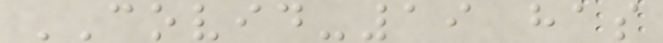COVID-19 has
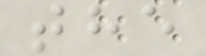the
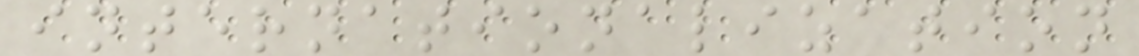internationalization
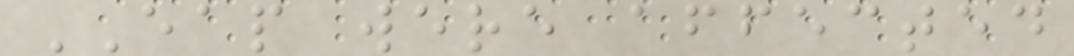EAP were affected
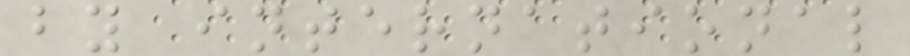by international
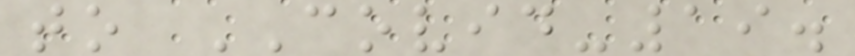to COVID-19.
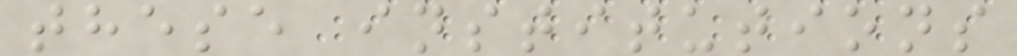these institutions
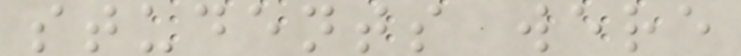students were
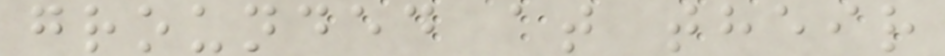grounded at their
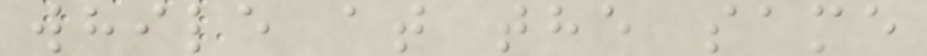while at the same
